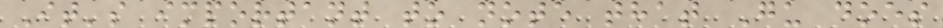It's important to note that Gu does
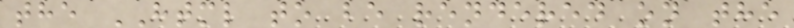the HTML to be rendered on the
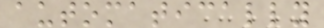automatically
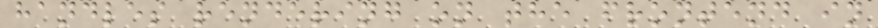handles rendering on the frontend in
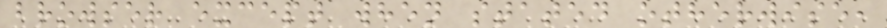browser except when stated otherwise,
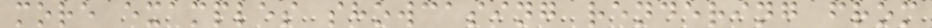more examples showcasing rendering from
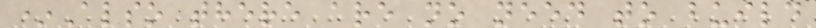*Also there are no need to build
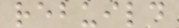rebuild
